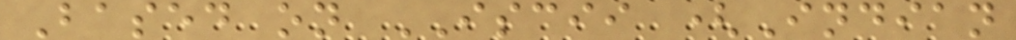Based on ISCII (Indian
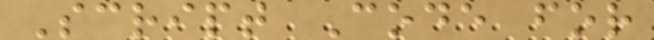Script Code for
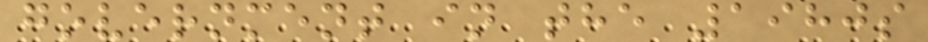government in the 1980s
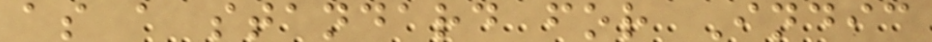as a standard for Indic
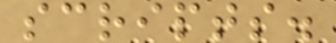scripts.
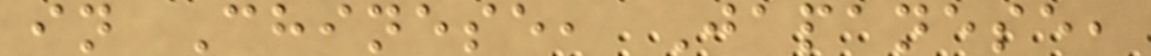in Chinese, Japanese,
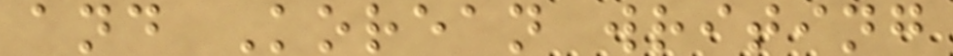and Korean writing
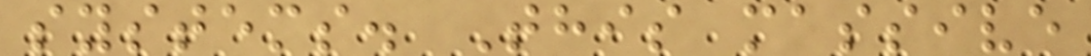systems. This massive
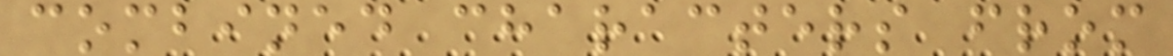combined characters from
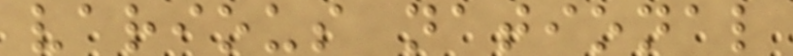various national
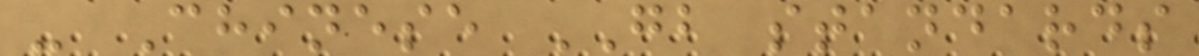- Chinese GB standards
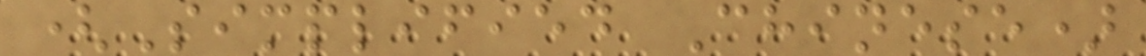(Simplified Chinese)
